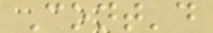Cont'd
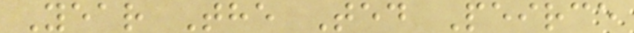Year The Ted Peirce
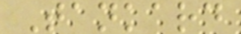Tankard
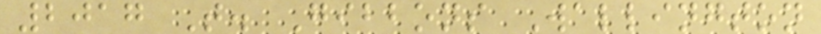2017 T. Gibbons Wallington
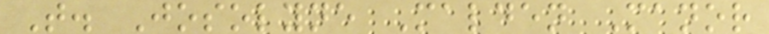T. Josolyne Malden Manor
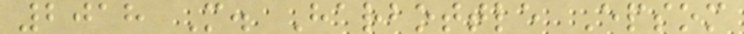2018 M. Harbottle Epsom
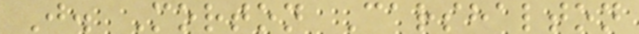J. Morton Carshalton
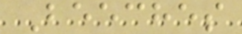Beeches
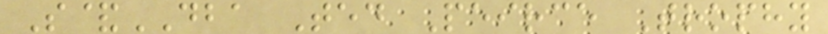S&DBA Ted Peirce Trophy
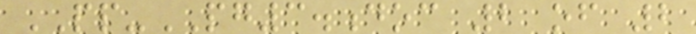PP-PG3.doc 2 of 2
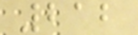212
